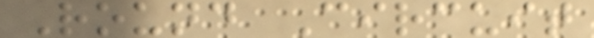Round Circuit
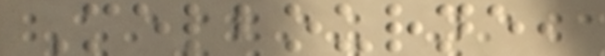Melbourne,
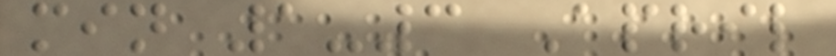min 1-3 April
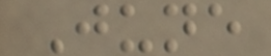June
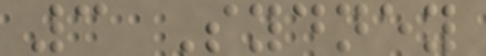3 Sydney
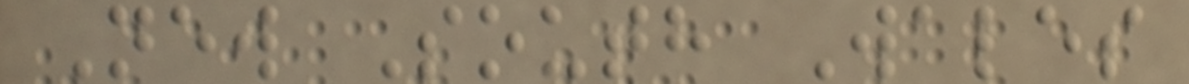New South Wales
